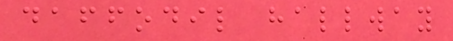daffodil hallway
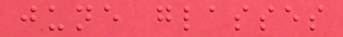june glasses
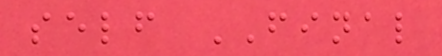self FINAL
